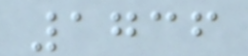1736
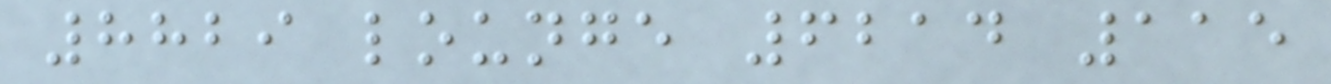8829 lounge 6214 115
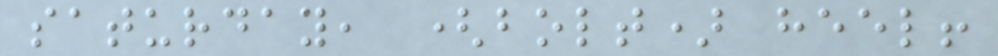saturday, (bolt) heel!
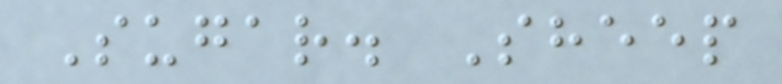Sugar. Sheep
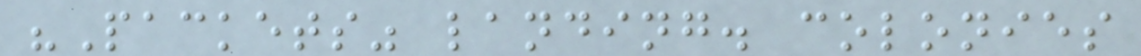"Packets" landing. colonies
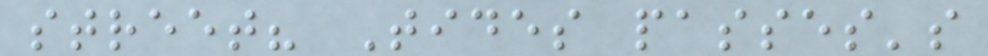street? Tides passes's
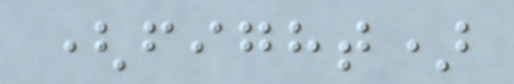(fight)
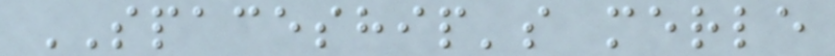SPACESHIP's merle
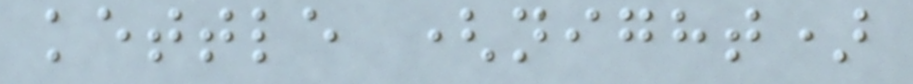kettle (night)
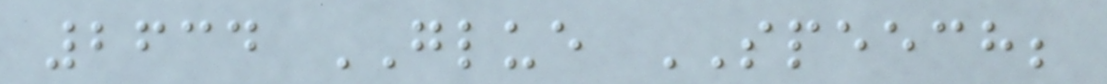2634 GLUE SPEECH;
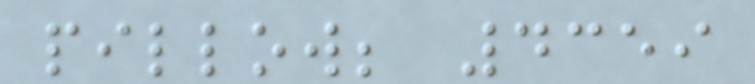pillow; 4359
